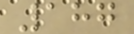187
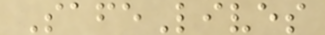SafeLives
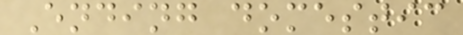Ending domestic
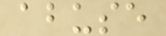abuse
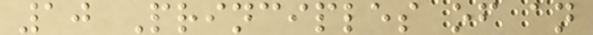10 Principles of an
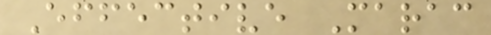Effective Marac
